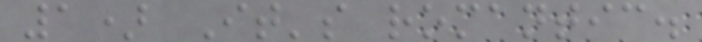1) It's romantic.
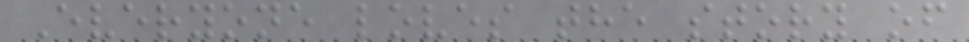Everyone loves the story of
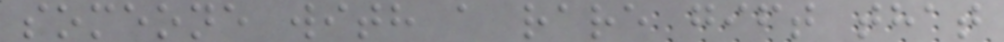someone with a rare gift that
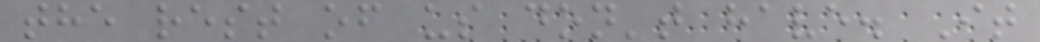the rest of us don't have. It
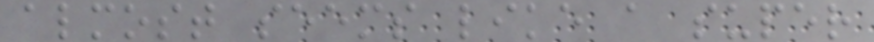almost seems like a super
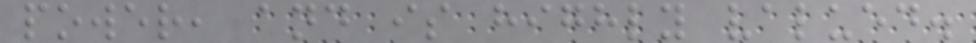power, and is highly valued.
